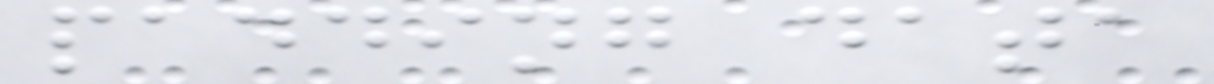padding data
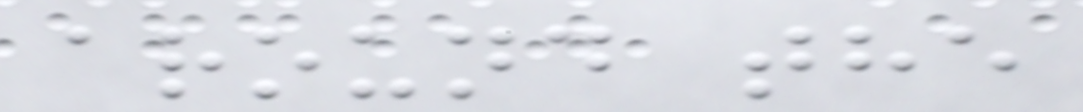around the
